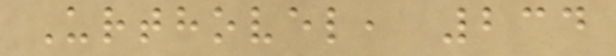Urthovel, 234
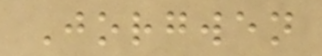Jorgwen
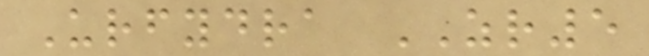Urfydra ZR5
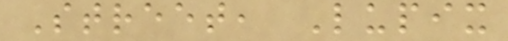Street, Lupix
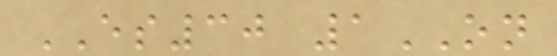ES30 1ON
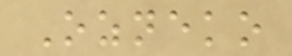Ozneko
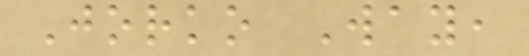Jorko Way,
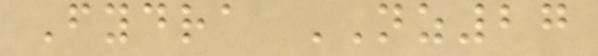Fydra NZ27
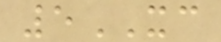5XC
